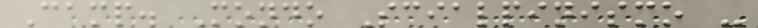Camp. Mondo Scialpinismo -
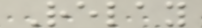Relay
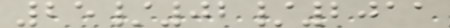25/02/2011
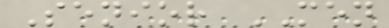Senior MEN
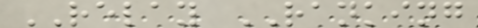RELAY RANKING
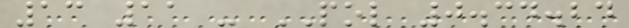13 11 - POL 0.34.24
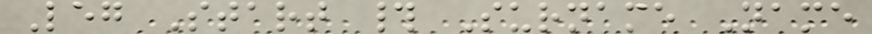Leg Start # Surname Name
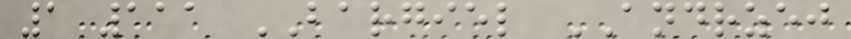1 111 BARGIEL ANDRZEJ
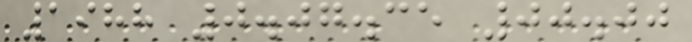1988 0.07.35 00.00
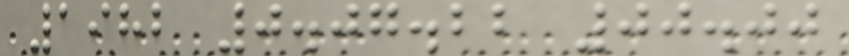1982 0.07.22 00.00
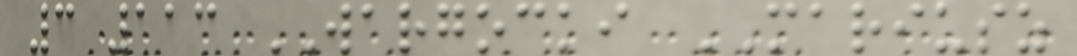3 113 WARGOCKI MARIUSZ
